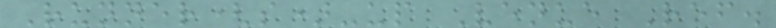Runner(s)-up Venue Ref.
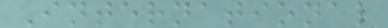International
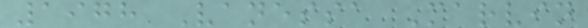1978 Vanessa Marvin
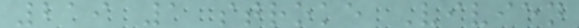219 1 stroke Vivien
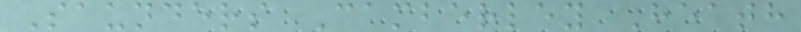Saunders Camberley Heath
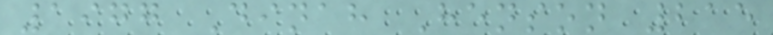1977 Dinah Henson 215
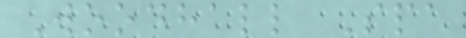Woodhall Spa
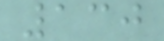130
